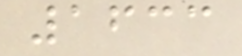1633
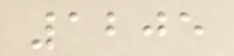1205
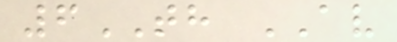6TH AV
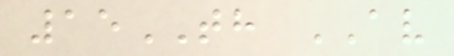15TH AV
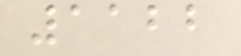1122
